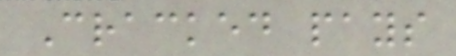Cracked pays
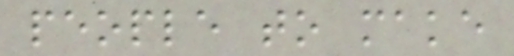people to make
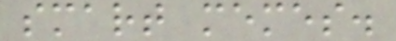smart memes.
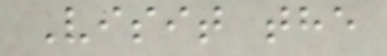Visit the
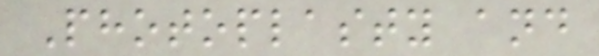Photoplasty and
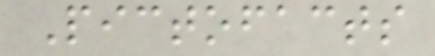Pictofacts
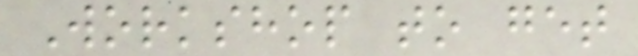Workshop to get
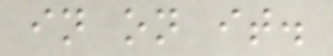in on it.
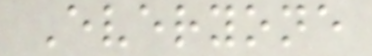Everyone
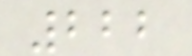222
